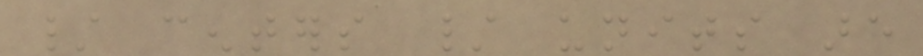/ centers / units are
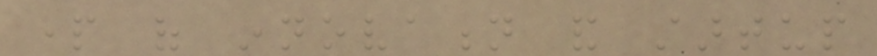part of innovation and startup
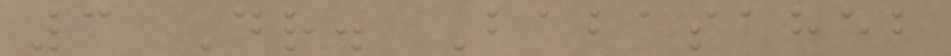3 Dr. Babasaheb
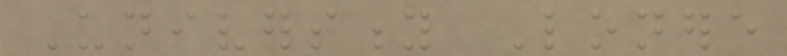University Lonere
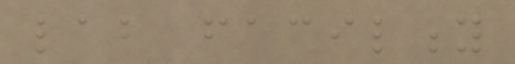lab facility
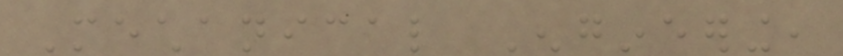Mechanical Engineering,
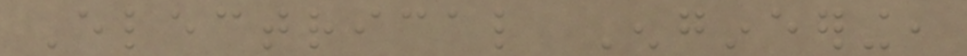Electrical Engineering,
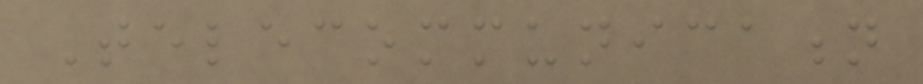Telecommunication
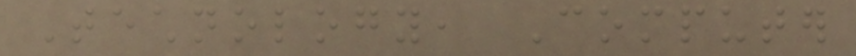Technology, Computer
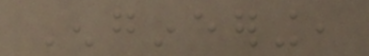Engineering,
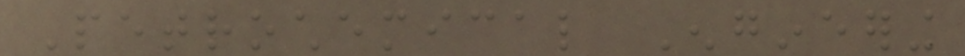Petrochemical Engineering
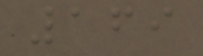169
